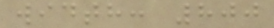width: 800
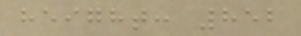height: 852
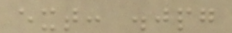ext: .jpg
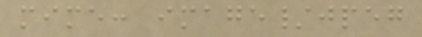mime: image/jpeg
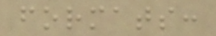formats:
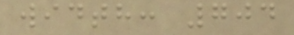width: 704
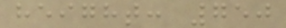height: 750
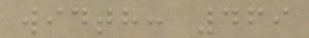width: 469
